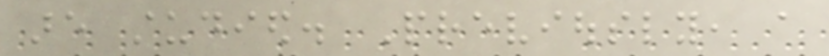are studied. Previously, a
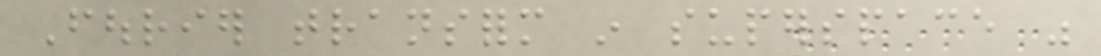Fourier transform in superspace was
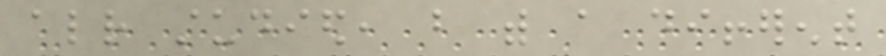already studied, but with a different
